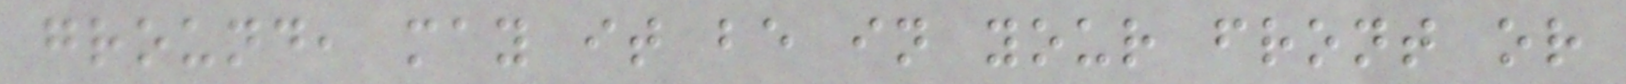ground, may it be in your front or
